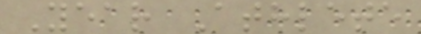Year Athlete
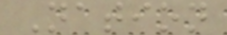Nation
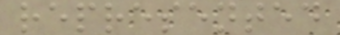represented
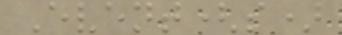Event(s)
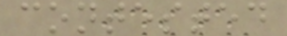contested
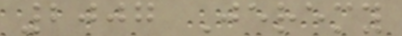2007 Jeremy
